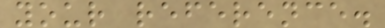your reference.
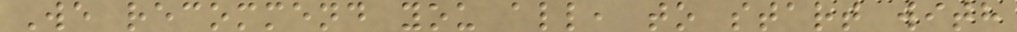We recommend you all, to start with
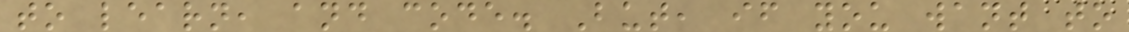to learn, and code. But, if you want to
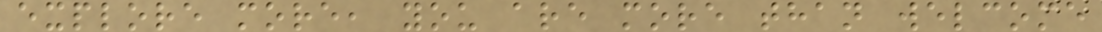explore more, you are more than welcome
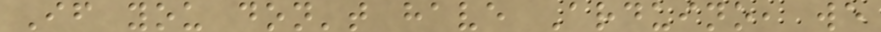If you don't have Arduino, we
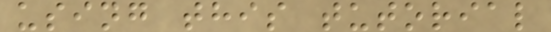using this tutorial
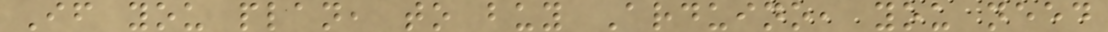If you plan, to buy Arduino, you need
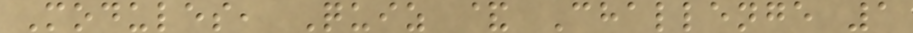Modules, Quiz & Challenge 1
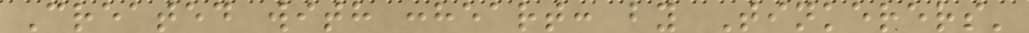Created with :heart: by Tinkerers'
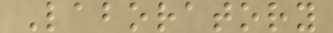Laboratory
